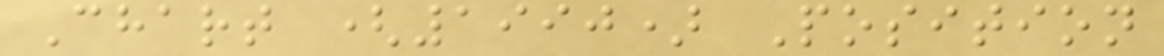Chart (1990) Position
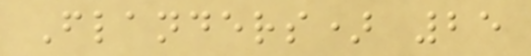Flanders) 25
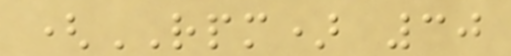(RPM) 30
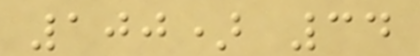100) 34
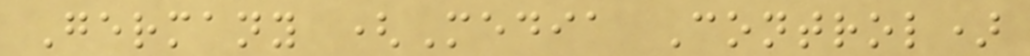Germany (Media Control)
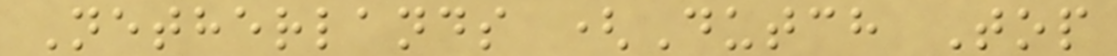Netherlands (Dutch Top
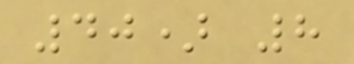40) 8
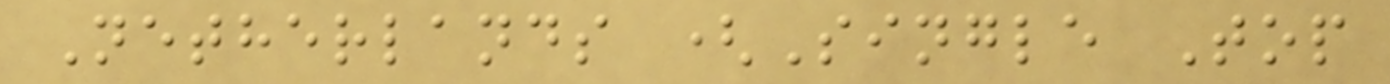Netherlands (Single Top
